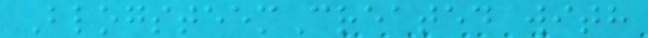BlogsteemCreated with
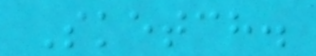Sketch.
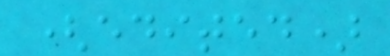(edited)
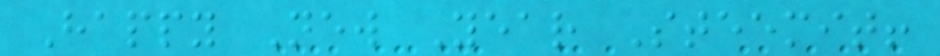Happy New Year Steemit!
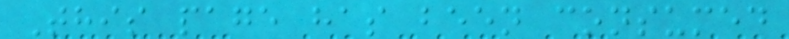This page has been consumed
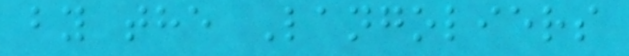by the Langoliers
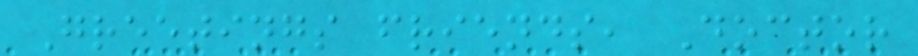Greetings friends, Doctor
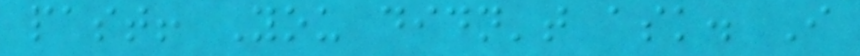past! You didn't ask. I
